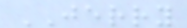JERRY
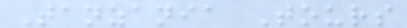Tanzania Tours
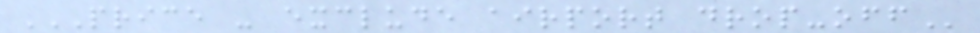PRICE - EXCLUDE AIRPORT DROP-OFF
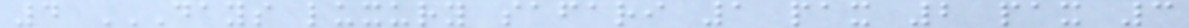4 DAYS LUXURY SAFARI 1 PAX 2 PAX 3
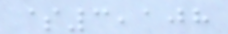$3,108
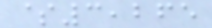$3,265
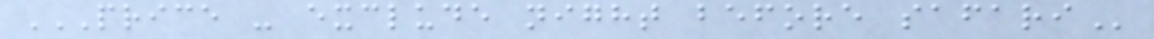PRICE - EXCLUDE NIGHT BEFORE SAFARI
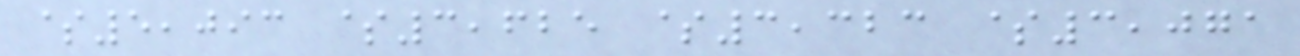$5,093 $3,625 $3,323 $3,071
